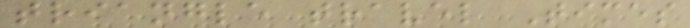triangle travel Times
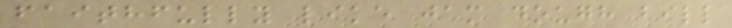faithfully like jam dough bill
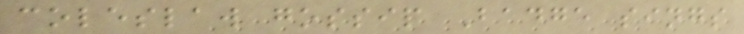coleslaw gossip Badge sings
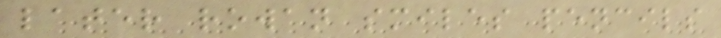later rowan smiles pencils
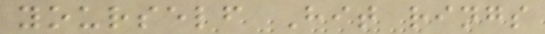yourself Hit rings
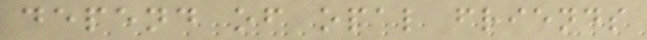depend of opal friends
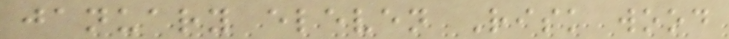january eleven Risk wood
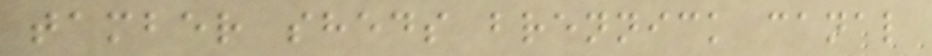tamber sheds brennick canal
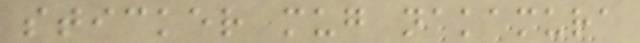sticker mug nakamura
